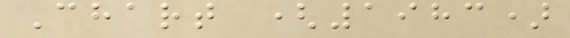Chart (1983)
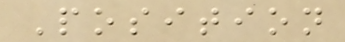Position
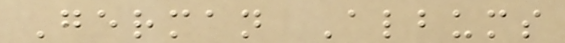German Albums
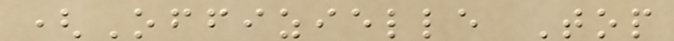(Offizielle Top
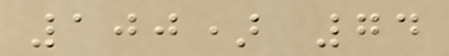100) 74
